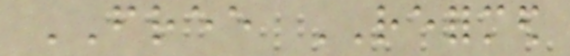FREE REFORMED
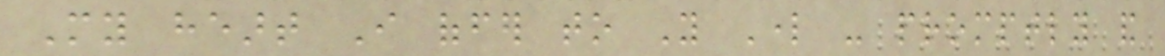My heart I offer to You Lord - promptly and
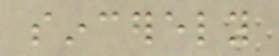sincerely
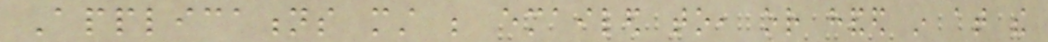Applications must be emailed to, or handed in at the
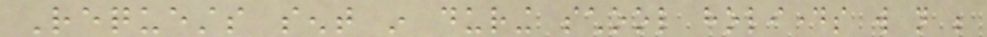Requests sent in during school holidays will not be
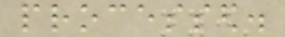processed.
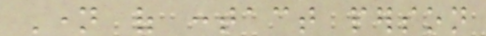Name of contact person
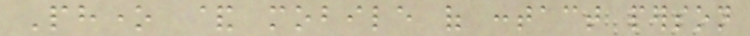Phone & mobile of contact person
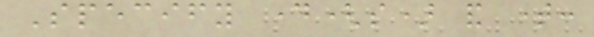Specify day(s) and time:
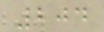204
